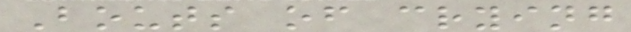Bouts of crying
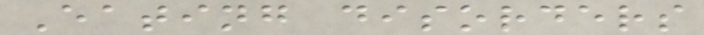Eating disorders
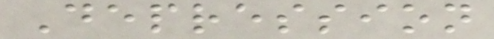Depression
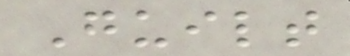Guilt
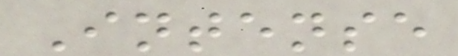Intense
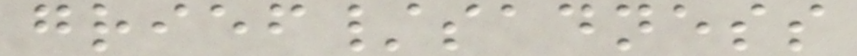grief/sadness
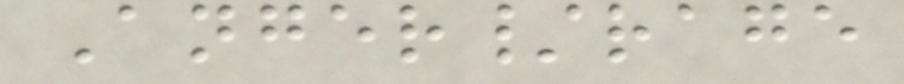Anger/rage
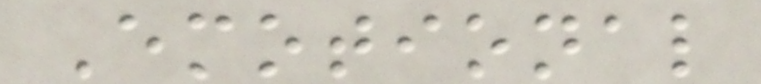Emotional
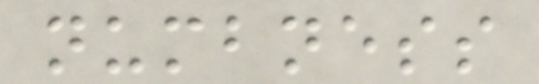numbness
